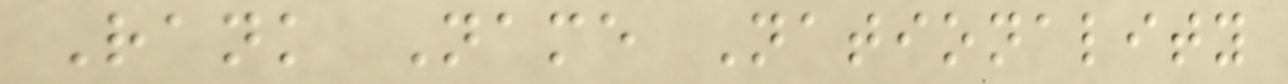Rank Name Nationality
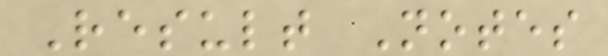Result Notes
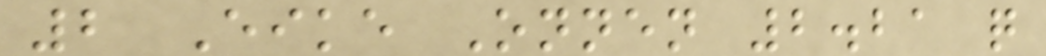2 Eike Onnen 2.21 q
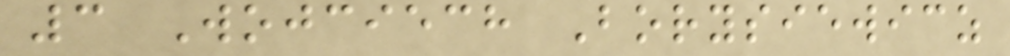3 Wojciech Borysiewicz
